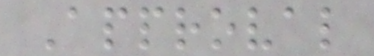Approval
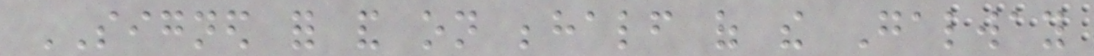SIGNED for and on behalf of the Galway
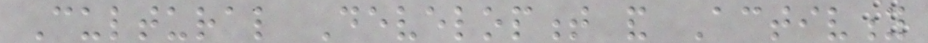Cultural Development and Activity
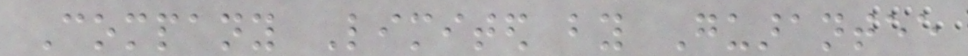Company Limited by Guarantee
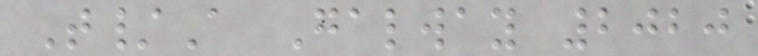T/A Galway 2020
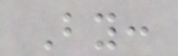By:
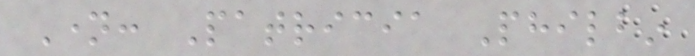Name: Patricia Philbin
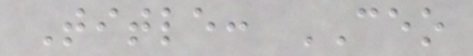Title: CEO
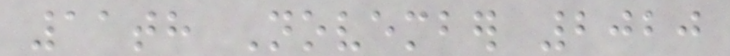11th November 2020
